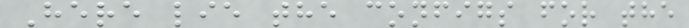Here lie the configs for the
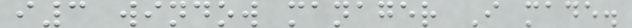i3 window manager I made.
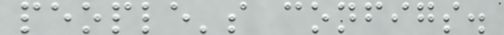people's configs.
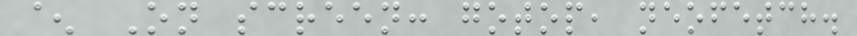^ On screen: gotop, neofetch.
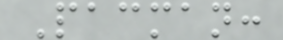Pacman:
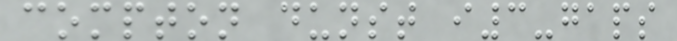compton dunst i3-gaps
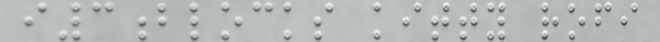i3blocks kitty rofi
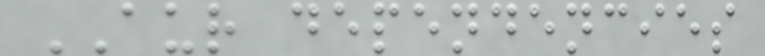AUR dependencies
